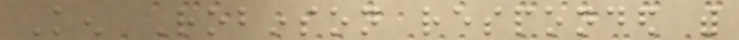Ken Robinson responded with
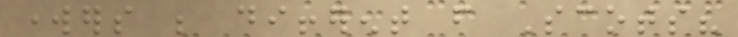workers be different from Scots?
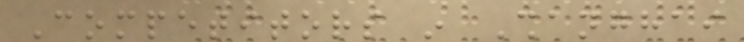Competitors in Shanghai
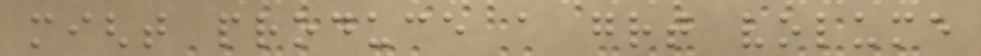might produce a great volume
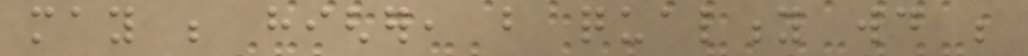may be higher, but quality would be
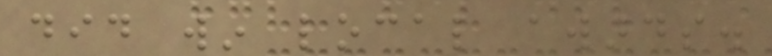did win local awards.
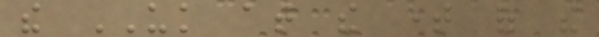the UK at the time of the
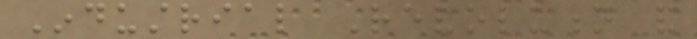Industrial Revolution and
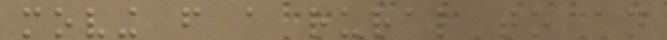moving from a rural to an
